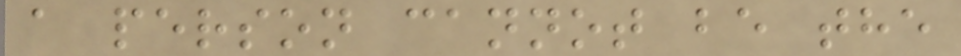a person cannot be the
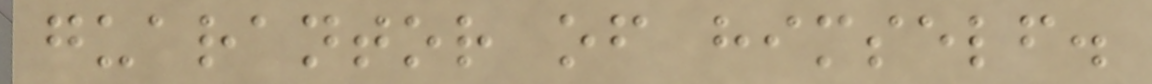guarantor of himself.
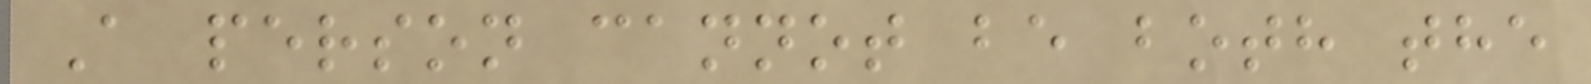A person cannot be both the
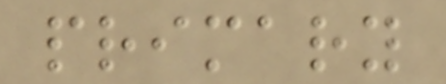primary
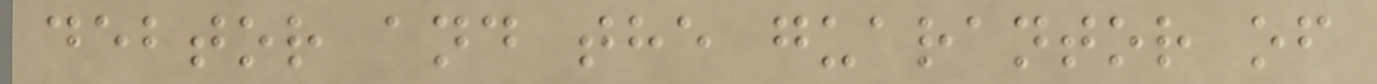debtor and the guarantor of
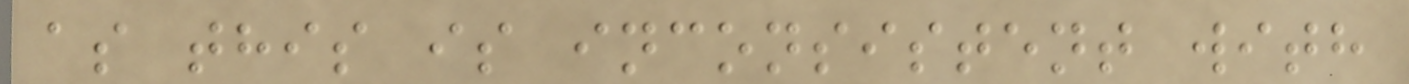as this is inconsistent with
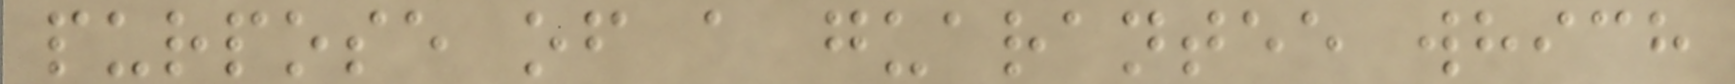purpose of a guarantee which
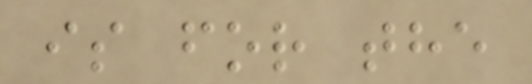is for the
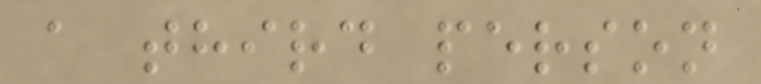a third person
